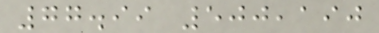77.99 500,190
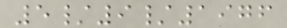5/9/1976
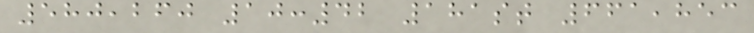580,260 10:42 181st 661,853
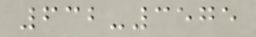632-3575
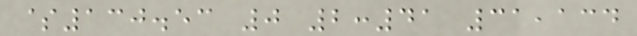$130.53 0 2:41 31,134
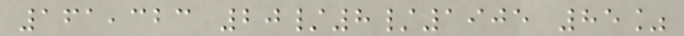161,323 20/8/1905 85%
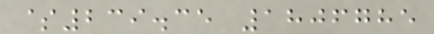$239.35 1806785
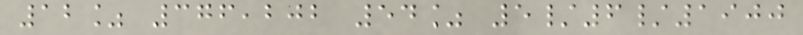12% 376,202 54% 5/6/1900
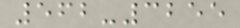562-3255
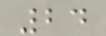24
